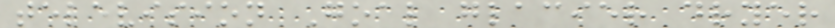television Goal glacier dryer
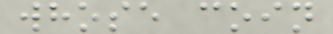whose coin
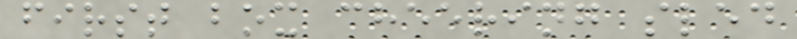first box cheering sled
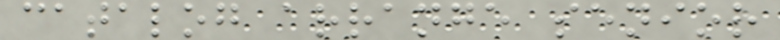catalog arrange senior
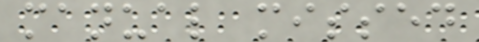manual missed
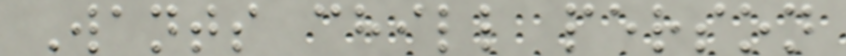Wants chill person
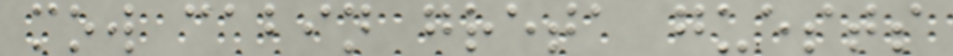mow cabin greta guests
